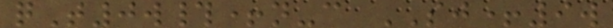qT0w#+n-c SJ+9w
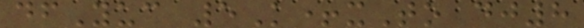dfYuc 5K+xTo dj8
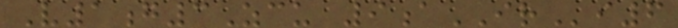V1g3Zcu 9aIRi6
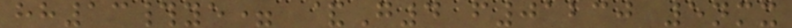hh13#ye= &G4 f01230 5nmx
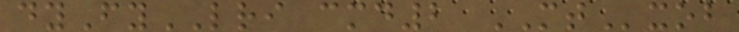dyFyLRI cmd2 MTxob
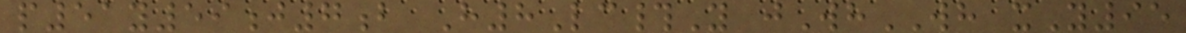p51y59j7b H8Lc#Y jWhWH xY95
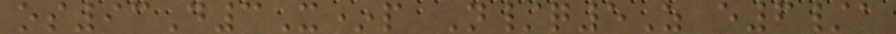os93D3X*p N/q5Z e6/a
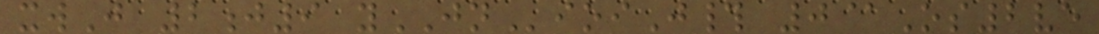xwJ 2j9 yJNioiJ# 0@Os2ve
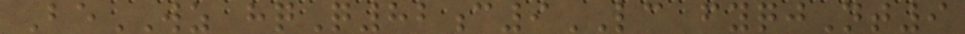BeWZ hqQ82c9LC fyqjNt9
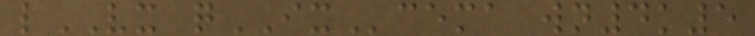lVX qIXcema wn4k5
